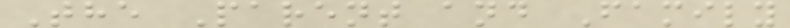The Parent and Family
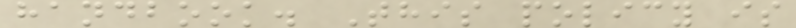handbook. This policy is
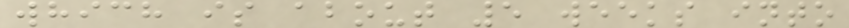which is about 5 weeks into
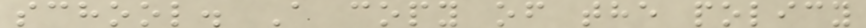school. A copy of the policy
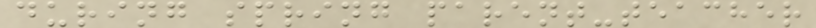during spring parent-teacher
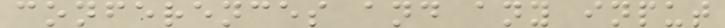conferences and any input
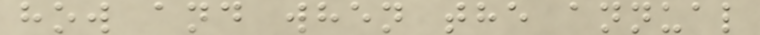how and when the annual
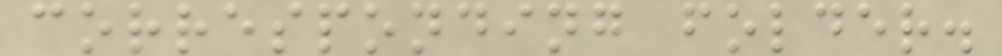corresponding folder.
